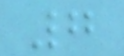7
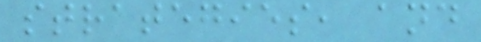strategies, and
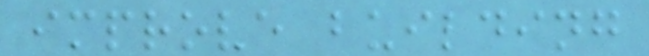improve building
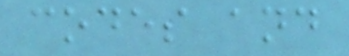codes and
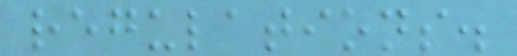regulations.
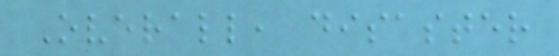Overall, disaster
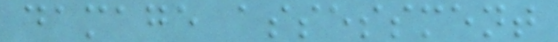damage assessment
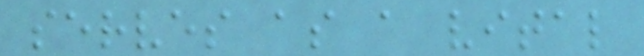serves as a vital
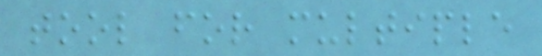tool for multiple
